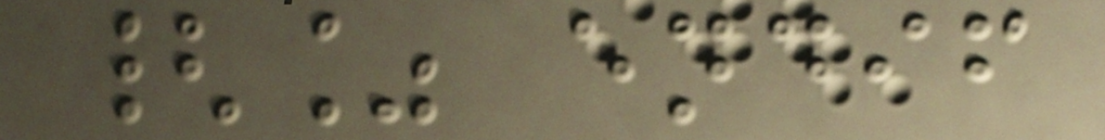{% endif
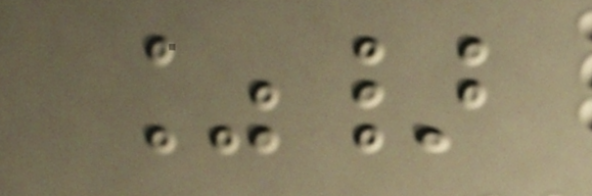%}
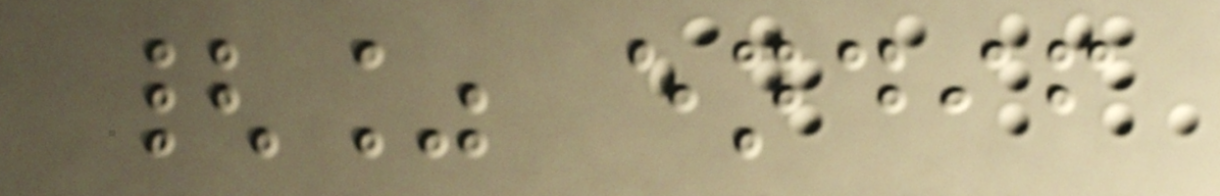{% endif
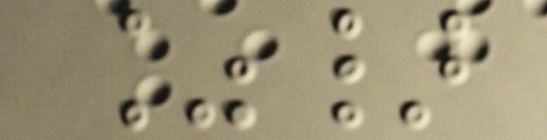%}
